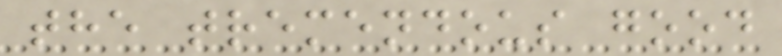the tremendous good
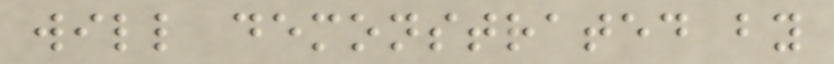will demonstrated by
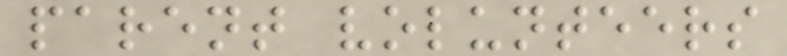parent volunteers
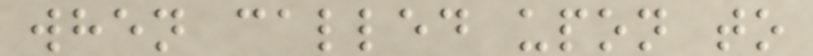when called upon to
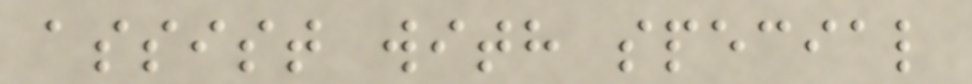assist with special
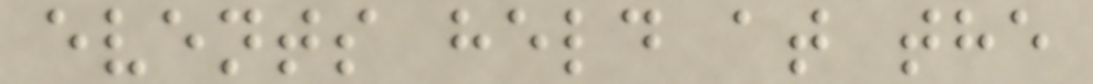events held at the
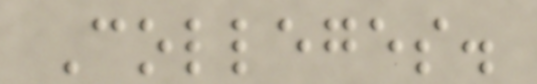Colleges.
